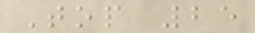Top 25
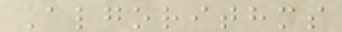Algorithms
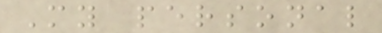My personal
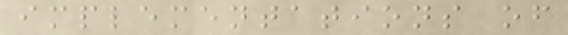implementations of
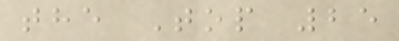the Top 25
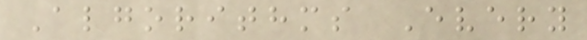Algorithms Every
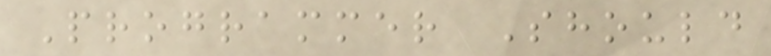Programmer Should
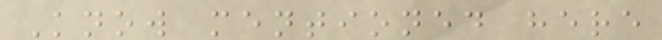Know mentioned here
